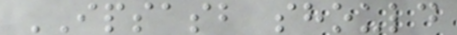IPSASB should
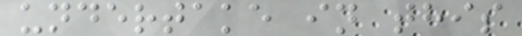undertake in this
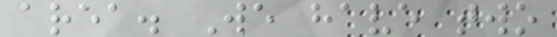area. We have two
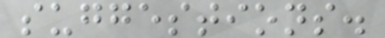suggestions.
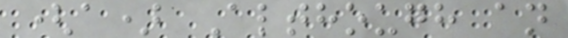(a) Although an
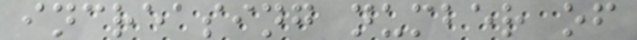increasing number of
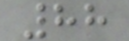88
